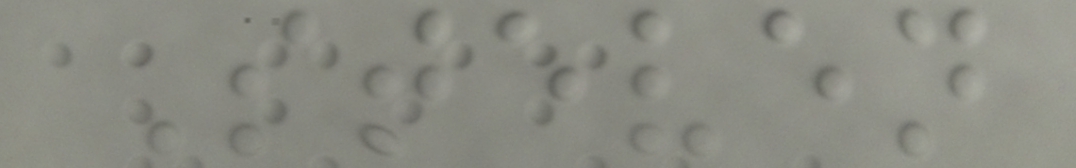Steven
